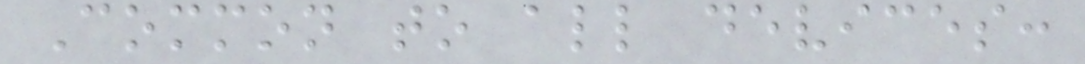Common to all devices:
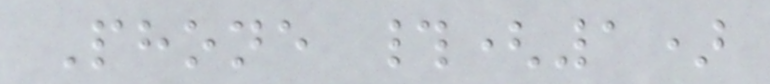Phone #(1)
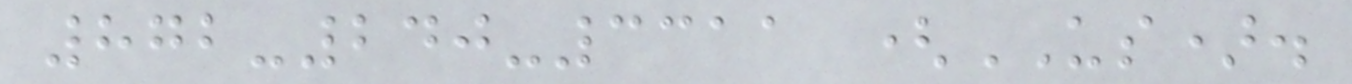872-240-3311 (US).
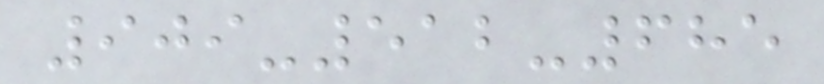909-512-685
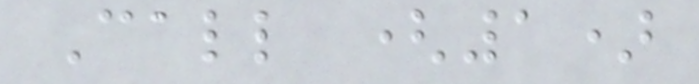Call (1)
